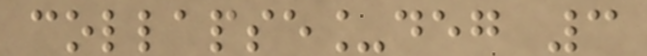collapse_deg 3
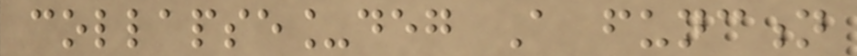collapse_deg A function
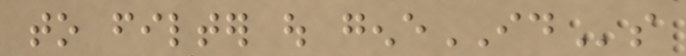to filter out geneIDs
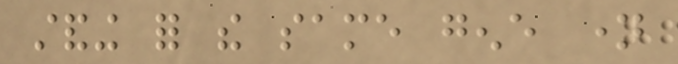standing for the same gene name
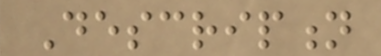Description
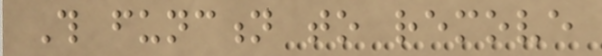This function to remove
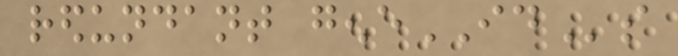redundant geneIDs
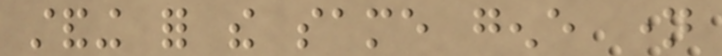standing for the same gene name
